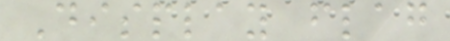Display flag
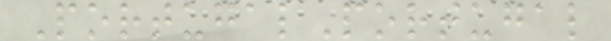PortugalPortugal
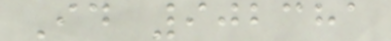Id 902381
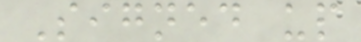Signed up
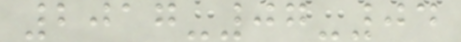2017-07-04
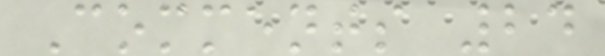Comments 24
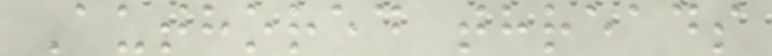Authored threads
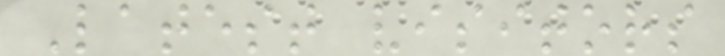Latest visitors
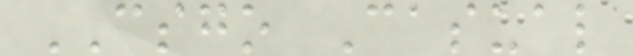CSGO Casual
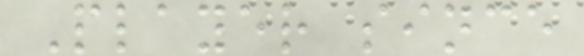Player since
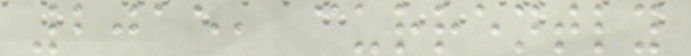2015, currently
